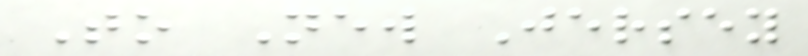To New Jersey
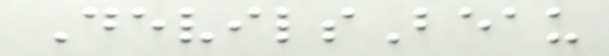DevilsBeau
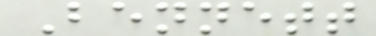Bennett
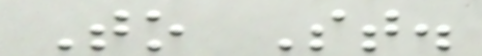To St.
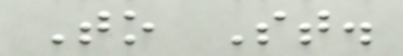To St.
